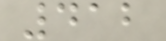412
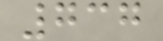737
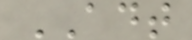ADT
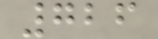726
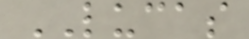LUCAS
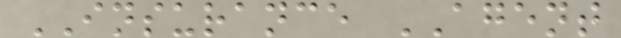INSURANCE AGENT
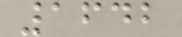1642
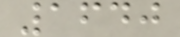1640
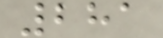281
